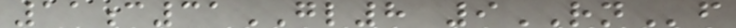11c31GL8 9RNf
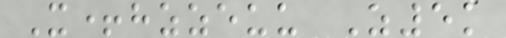X+hzzeuu Z5k
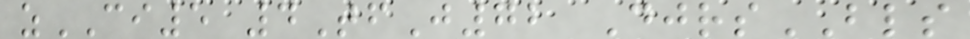zCI5 4TfJ72 DjrsBLS
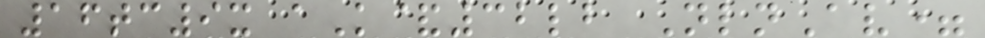16tc9x aK&32lb NlnAv=
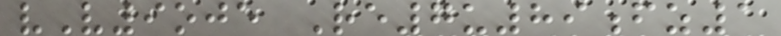vV9oje Re7u89fz1
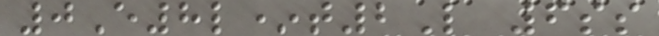0E8l*t2L 6ss
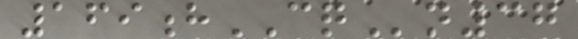169hCQn37
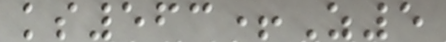ks563+Z5
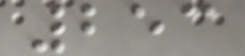253
